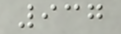937
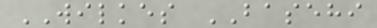WILKES BASEHI
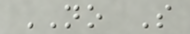NO S
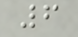6
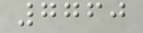7760
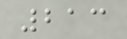213
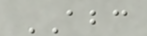ABC
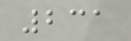231
